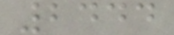2444
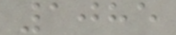1085
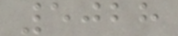5028
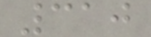310
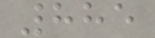885
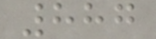887
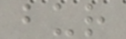bur
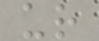ur
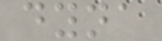dyna
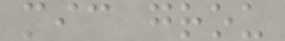mic grou
